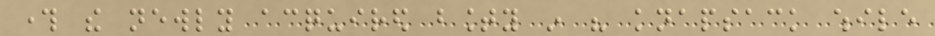through the newly acquired bounty in his knapsack while
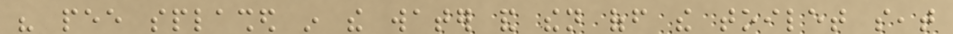his pee splashed in the water and then off the toilet seat
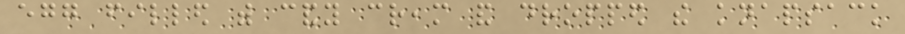egg filled with candy cream and dropped the knapsack
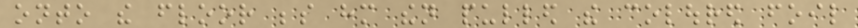onto the floor beside him then pulled the coloured foil
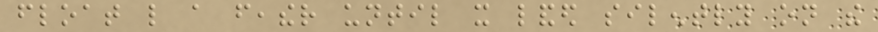float like a feather until it landed silently on the
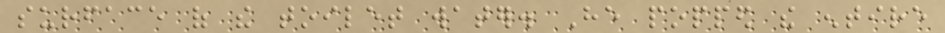surface of the toilet water. He popped the entire
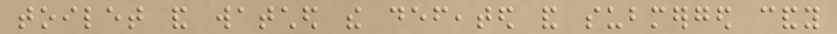toilet and watched the defeated and submerged candy
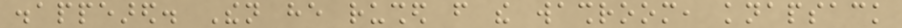disappeared. Then he rushed from the washroom, knapsack
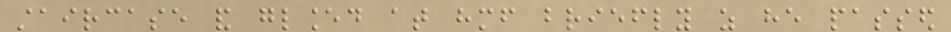staircase and glanced at himself briefly as he passed
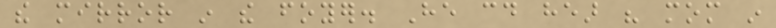the mirror in the foyer. He could hear his mom in
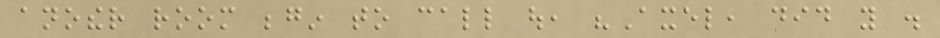another room begin to call out, "Axel, did you .
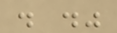. ."
